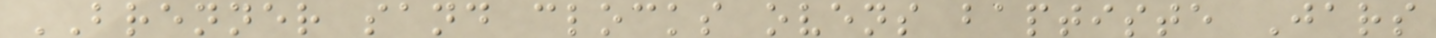BRENNER sand clocks ovens baptiste Jars
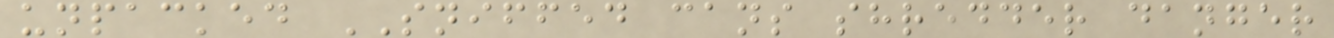unpacked SNIFFED cans shredder danger
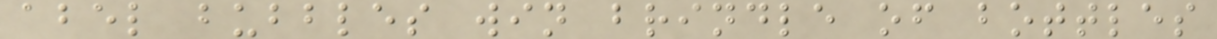abel bubbles win brindle of bottles
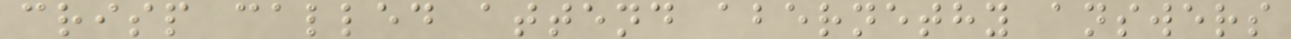crisp called attend abernethy answers
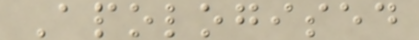Apologised
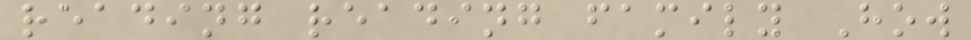reading reading family How
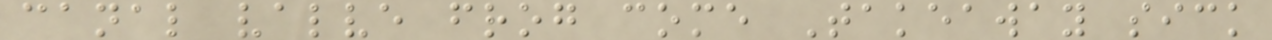canal valve frog come Takeaway sick
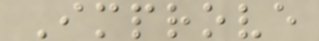Improve
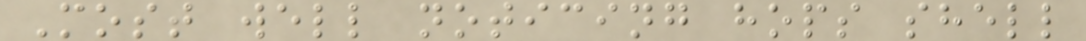Most well noticing hops shell
